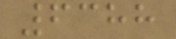6388
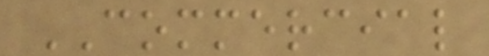COMMERCIAL
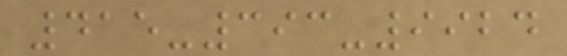415-393-9924
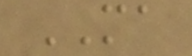MA
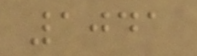1041
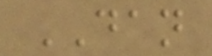DAN
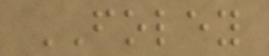FOLEY
